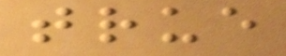true
